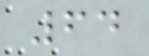64
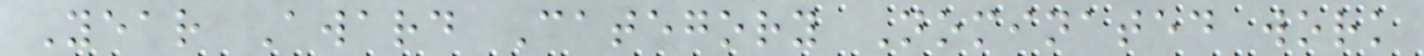Year Award Category Nominated work
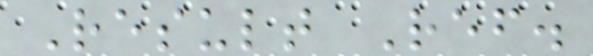Result Ref.
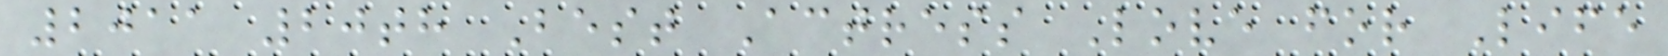2011 20th Best Actress Love for Life
